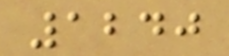1240
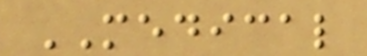MEDICAL
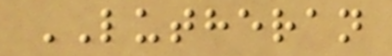LUTHERAN
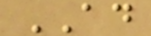AD
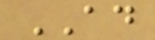AD
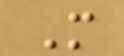M
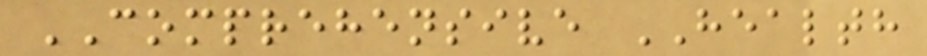COMPREHENSIVE HEALTH
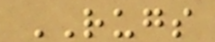RUGS
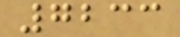7233
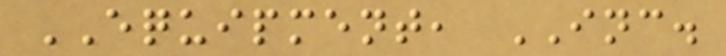EQUIPMENT, INC.
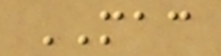MAC
